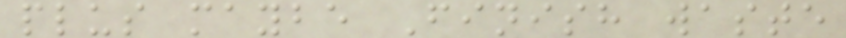plus maybe Finish waste
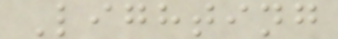Lighting
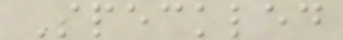Speckled
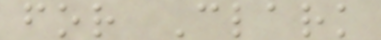for Clark
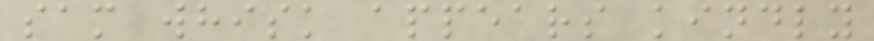sam whisk appears kindly
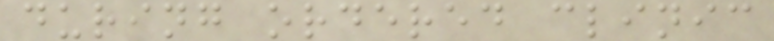during ordered clinic
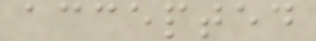accepted
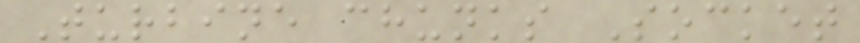Turbine chunks Socket
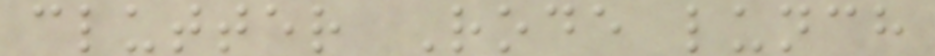clutter Rode lunch
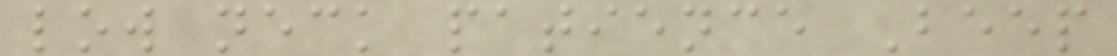low neck patience Beep
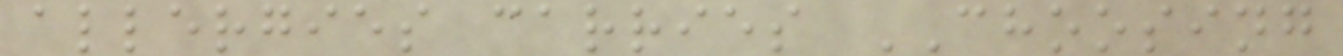allergies carries CHOOSING
